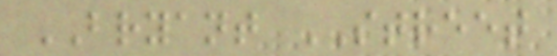BRYANT STREET
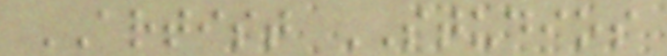ARTIST STUDIOS
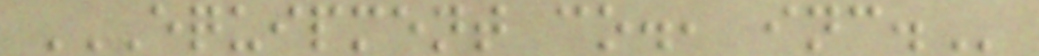EQUIPMENT CO., INC.
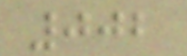002
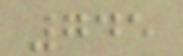745
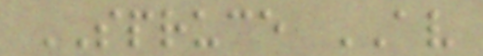SPRUCE AV
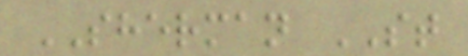SHERMAN ST
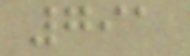791
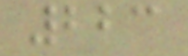223
